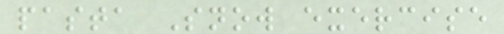pasta Snow exercise
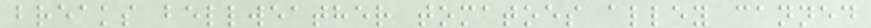breaks bellweather tomatoes alley canned
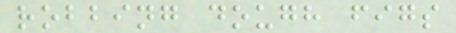robbing dough figs
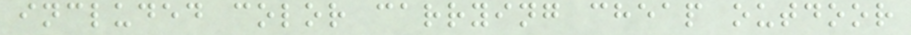included color carrying cheap outdoor
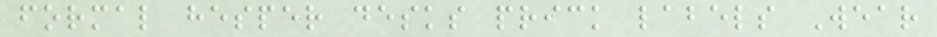formal hesper desks prick labels Wear
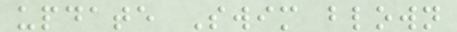update Swim blown
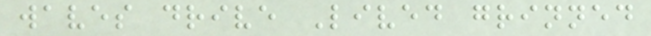waves drive Lived grinned
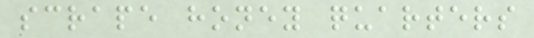scrape honey quarters
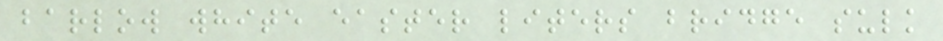barlow white easter liters bridge sulk
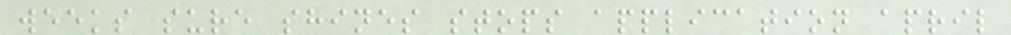weeks sure shines stops application april
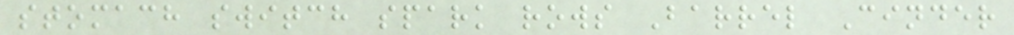stomach switch spark rows Barrel Cinder
